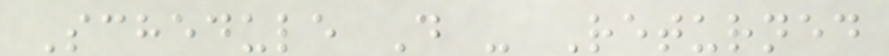Schedule D - Returned
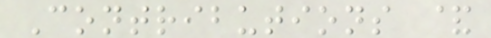Contributions &
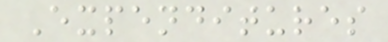Expenditures
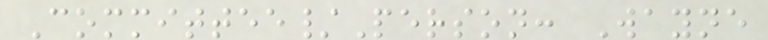Committee/Person: Wayne
